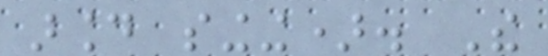around singing). The
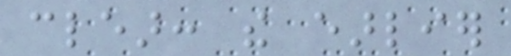clear: the earlier
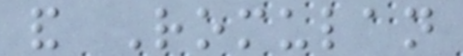and Romulan
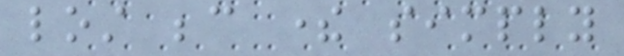lost because there simply
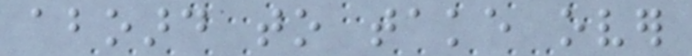aboard to take over
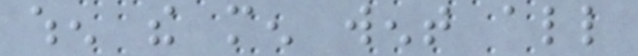when the men went all
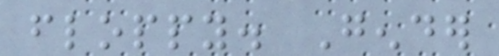floppy. Gender
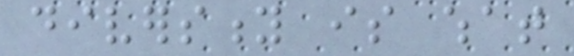diversity is what
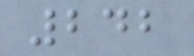242
